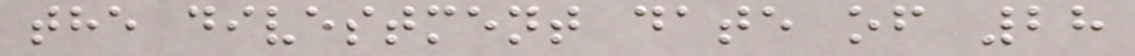the divestment date of 28
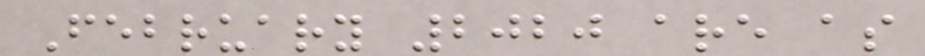February 2020 are as
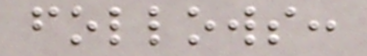follows:
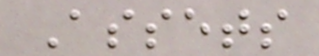Assets
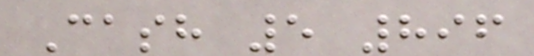Cash 5 896
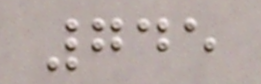745
